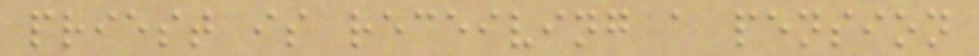priest is receiving a pension
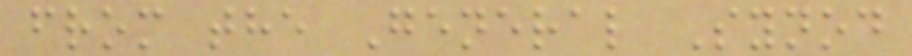from the General Synod
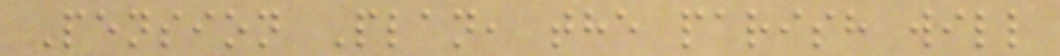Pension Plan, the parish will
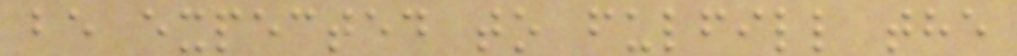be expected to fulfill the
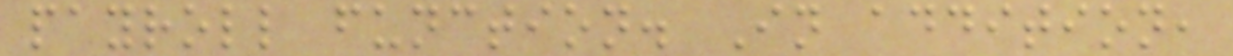payroll function. In addition,
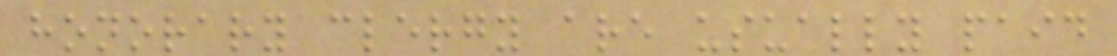honorary clergy are usually paid
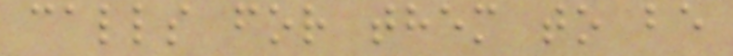calls for them to be
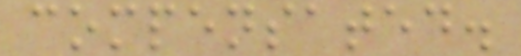compensated.
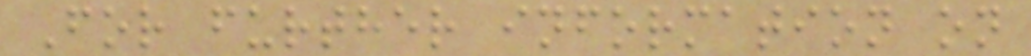For further information on
